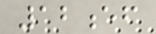12ef
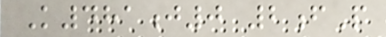K481j0 2fP
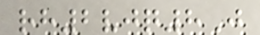rh2vjq8J
